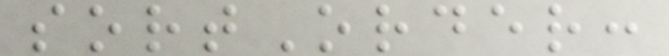sortOrder:
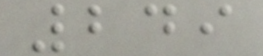249
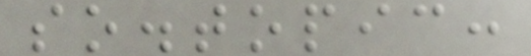so.topic:
